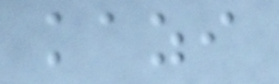kazi
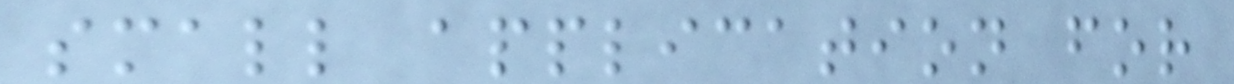small application for
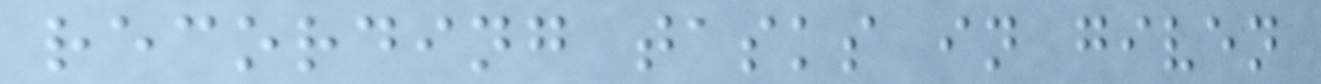recording tasks in given
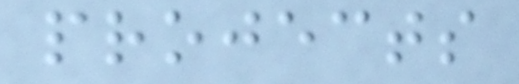projects
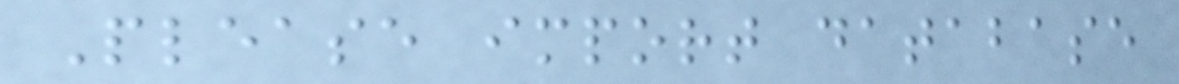Please import database
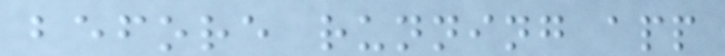before running app
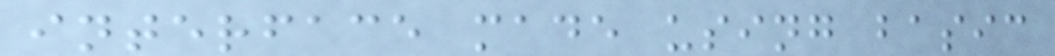interface made using basic
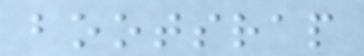bootsrap
